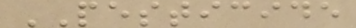PESTICIDE
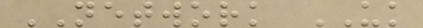NETWORK UK
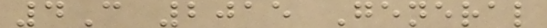4C 2015 General
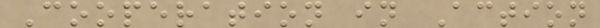Cooperation in Action
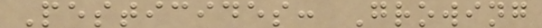Pesticides: Growing
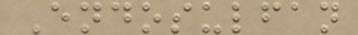Endosulfan
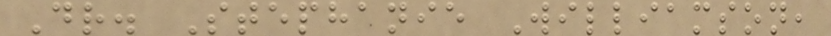Dr. Stephanie Williamson,
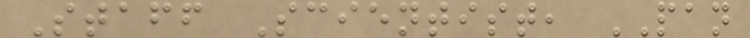Staff Scientist, PAN
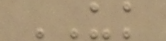UK
